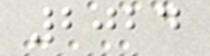2024
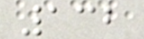132
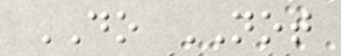DO NOT
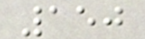150
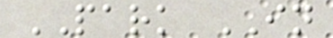PARK IN
